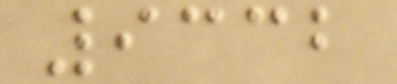9332
